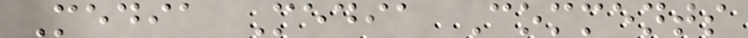Media Media Comments
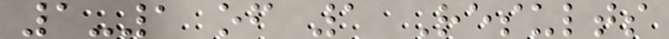1-1 of 1 Results
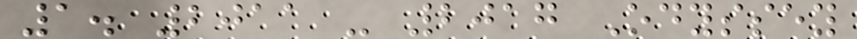1. 2011 - 2017 Odyssey
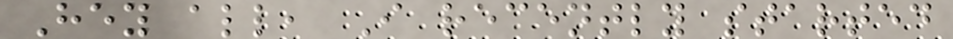Hey all, I recently started
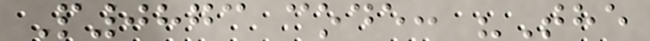P0873 code: "The
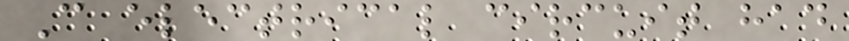C electrical circuit had
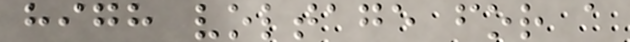high voltage for a
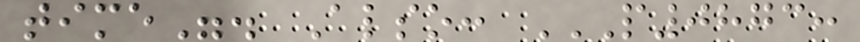time". Also: P0873:
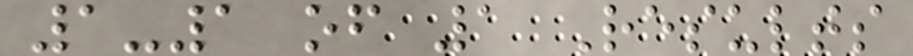1-1 of 1 Results
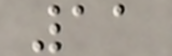11
